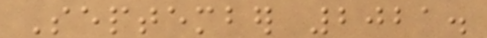September 2021.
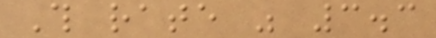This rate was 3.3
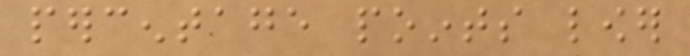percentage points lower
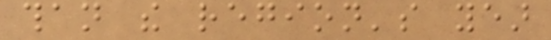than the region's year
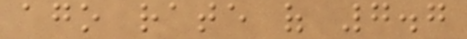ago rate of 7.7
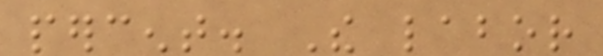percent. The labor
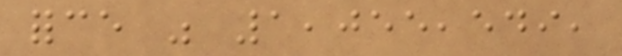force was 1,055,549,
